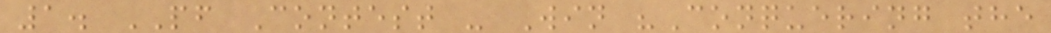1. PF Contest - Win "Conquering the
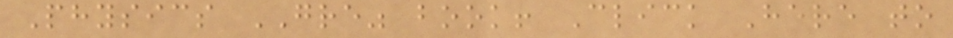Physics GRE" book! Click Here to
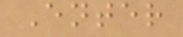Enter
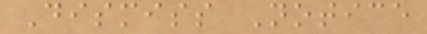Dismiss Notice
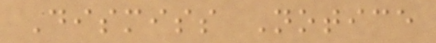Dismiss Notice
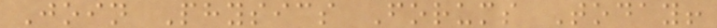Join Physics Forums Today!
